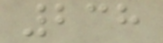238
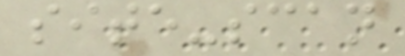site-scan
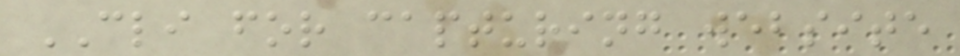CLI for capturing website
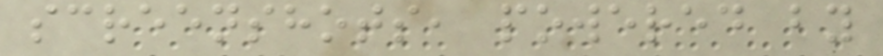screenshots, powered by
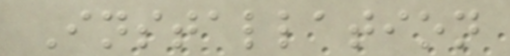Installation
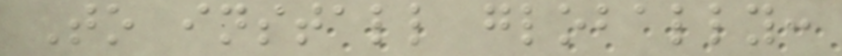To install globally:
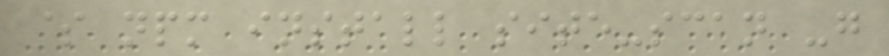$ npm install site-scan -g
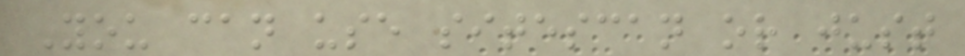You can use sitescan or just
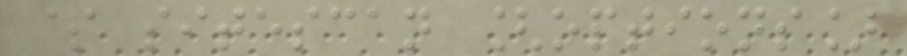$ sitescan [options]
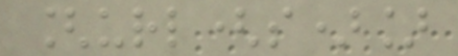[url(s)]
